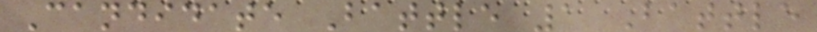Candidate Battle 1 Battle
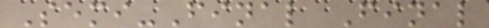Semi-Final Final
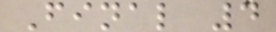Final 4
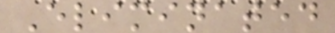Eliminated
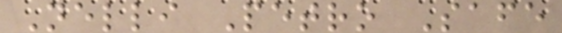Nelli Petro Safe
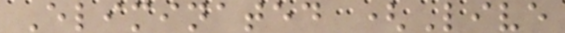Eliminated (Live
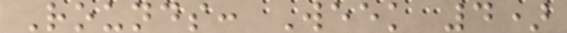Rounds: Week 4)
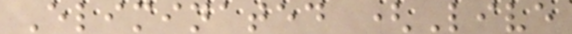Eliminated (Live
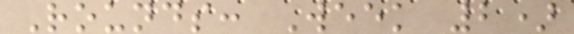Rounds: Week 2)
